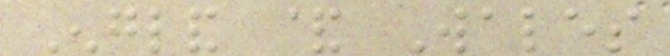England & Wales
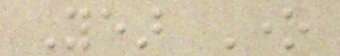Year One
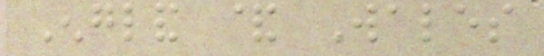England & Wales
